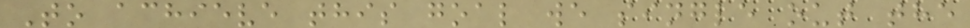To achieve this goal we single out the
